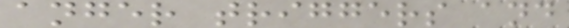anger triggers and
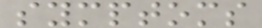symptoms
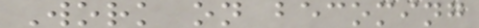Work on becoming
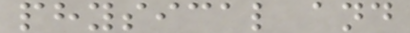physical and
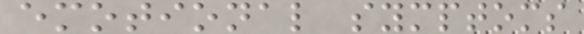emotional symptoms
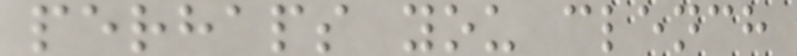perhaps you clench
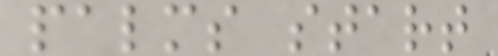palms start
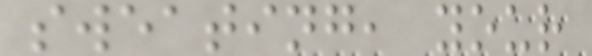sweating, your
